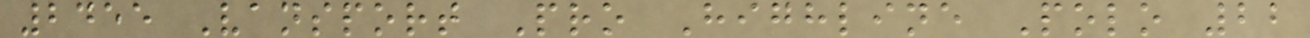2455 Vansport Pro Highline Polo 22
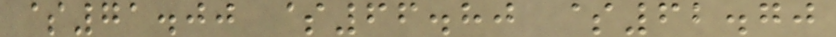$71.00 $66.80 $62.70
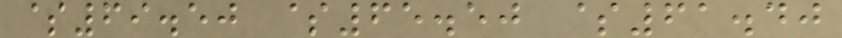$69.50 $65.50 $61.40
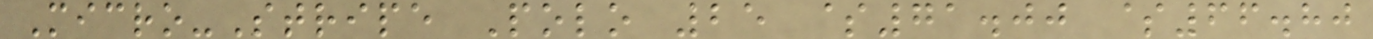Micro-Stripe Polo 25 $71.00 $66.80
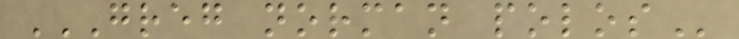GREG NORMAN POLOS
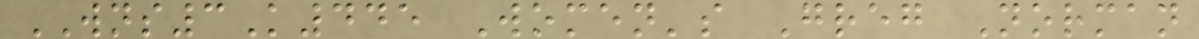WNS3K445 Women's Greg Norman
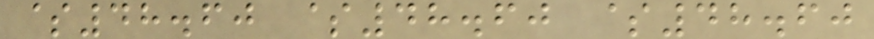$48.60 $48.60 $48.60
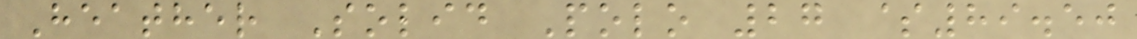Heather Solid Polo 27 $89.50
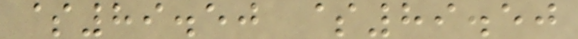$89.50 $89.50
